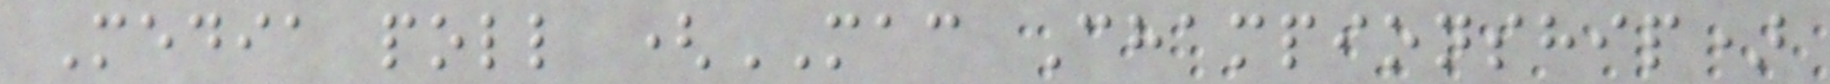Media poll (MAC Championship)
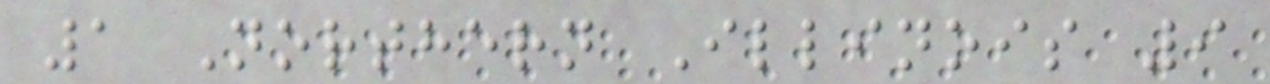1 Northern Illinois 9
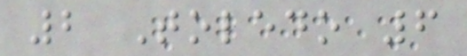2 Toledo 6
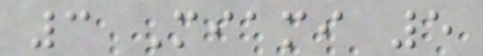3 Miami 5
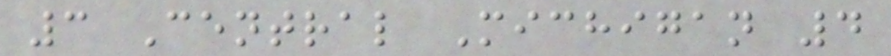3 Central Michigan 4
